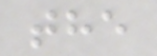the
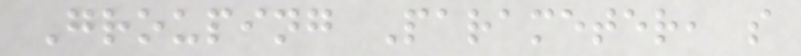Grouping Parameter, s
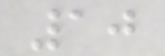10
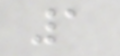1
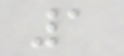1
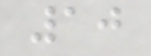10
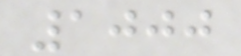1000
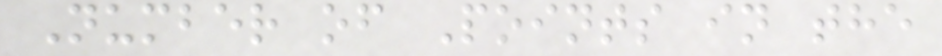Number of Points in the
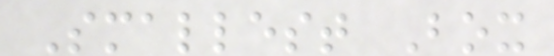Smallest Box
